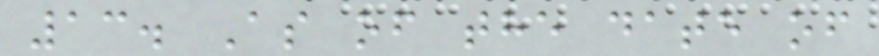13. As of the date of
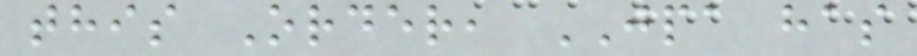this Order, JPA has
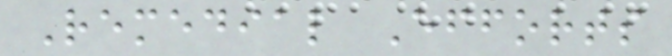Remedial Efforts
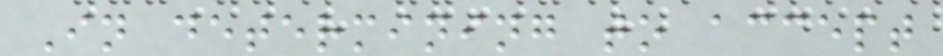In determining to accept
